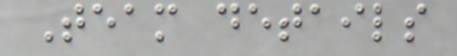Team details
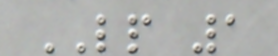LP 1
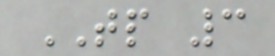TP 3
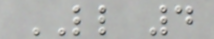LL 4
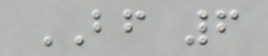BF 6
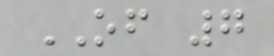OF 7
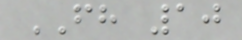FH 10
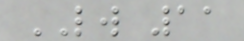LW 11
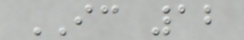IC 12
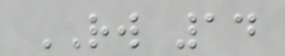RW 14
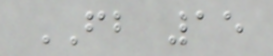FB 15
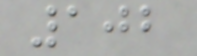102
